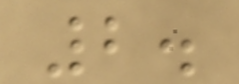2.
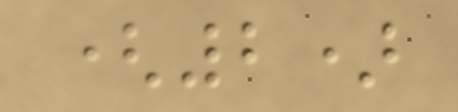(2)
